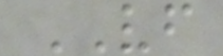VF
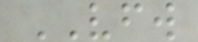VFW
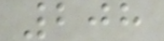208
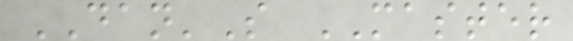DAN'S MASTER
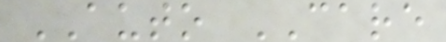AUTO CARE
